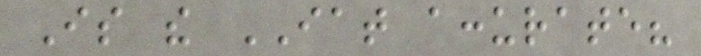Is the IAT accurate?
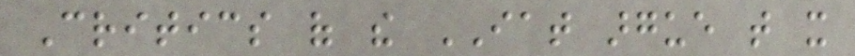Critics of the IAT argue that it
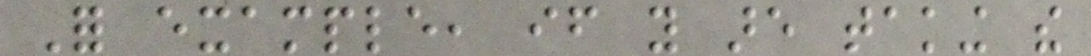For example, if you are taking the
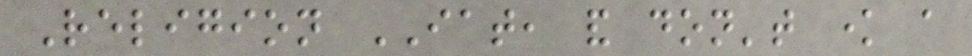Religion IAT, and don't know a
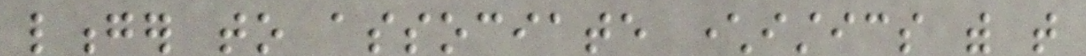longer to associate characteristics with that
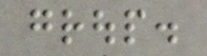group.
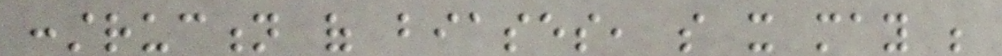construction of biases, so it may be
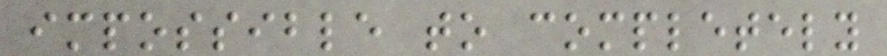impossible to completely
